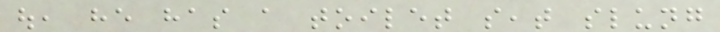out, he has a toilet seat slung
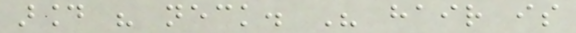around his neck. His hair is
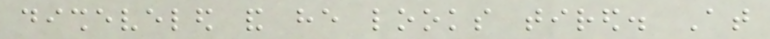disheveled and he looks tired. At
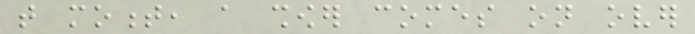that moment, a shower comes on over
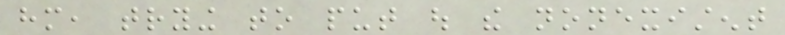him, trying to put out the nonexistent
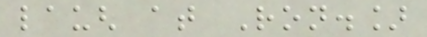laugh at Ron.]
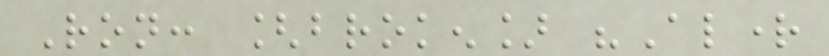Ron: [broken] "Alright
